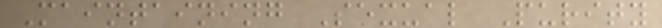Maintaining Sexual Purity
